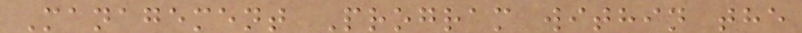Management Program within the
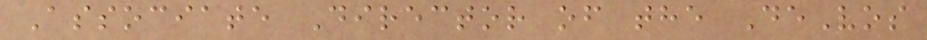Associate Director of the DeVos
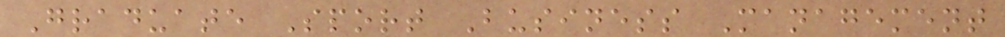Graduate Sport Business Management
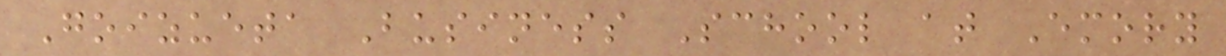Goizueta Business School at Emory
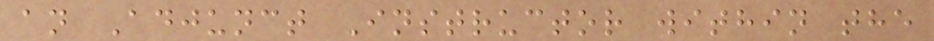an Adjunct Instructor within the
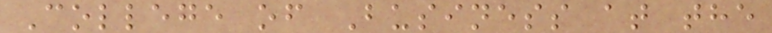College of Business at the
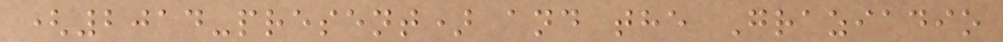(2014-present) and the Graziadio
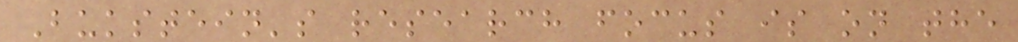Bukstein's research focus is on the
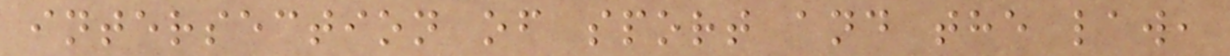intersection of sport and the law,
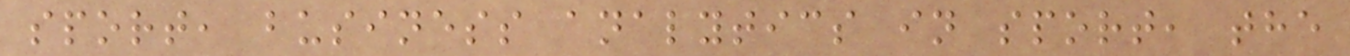sport, business analytics in sport, the
